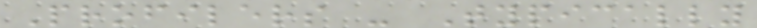Profilers - Typically
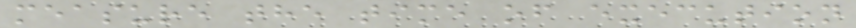measure the time of execution
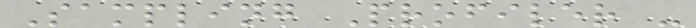Sampling Profiler -
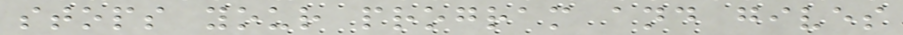stops your program and gives
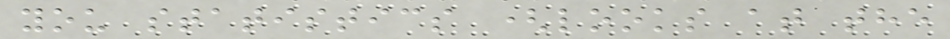you statistics (looks at the
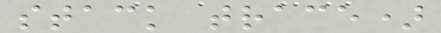stack trace)
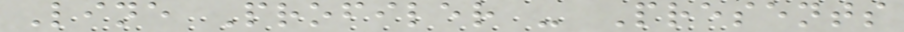Line Profiler - Presents
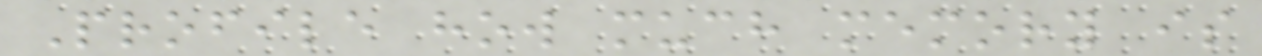Profile how much memory is
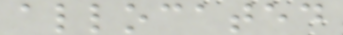allocated
